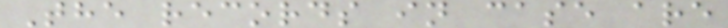The records in case are
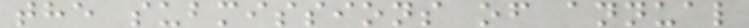the submissions of annual
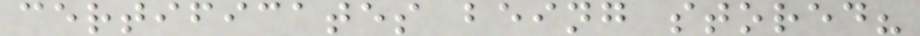certificates being stored?
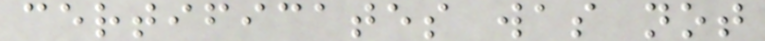certificates was not
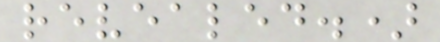revealed.)
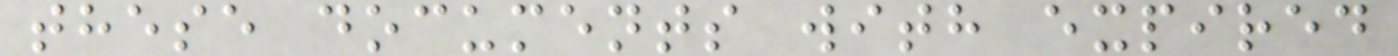these documents with expired
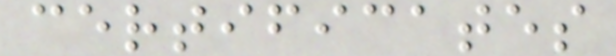certificates
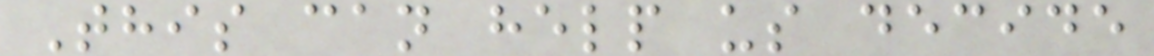This can help us decide
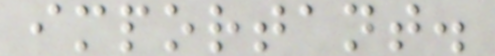important.
